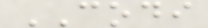CODI
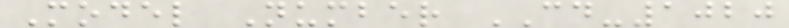Model Number CD-1020
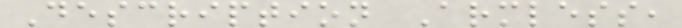Description Armless,
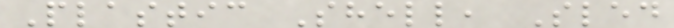Plastic Shell, Sled
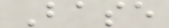Base
